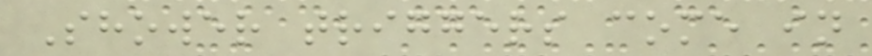Shower triggers come in
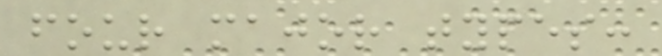four major types:
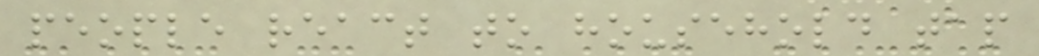people react to household tap
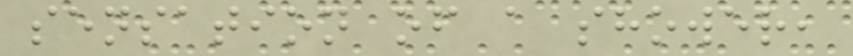sensation of a shower,
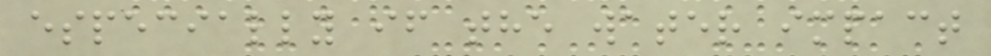especially if the water impact
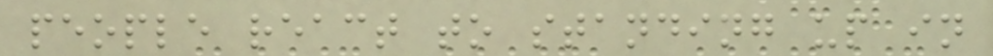people react to standing up in
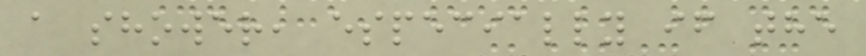a shower, especially if the
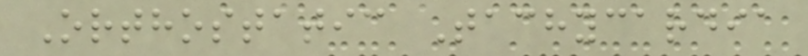Orthostatic Tachycardia
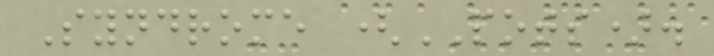Syndrome (POTS).
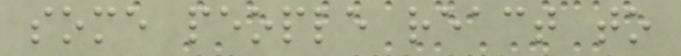some people react to
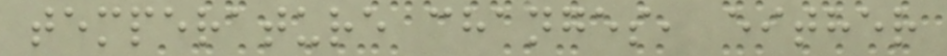temperature changes, either
